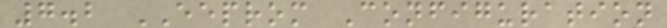7.2 EEPROM Configuration
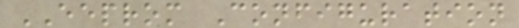EEPROM Configuration
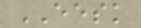EESK
